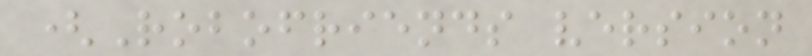(Robofriends version
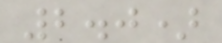2.0)
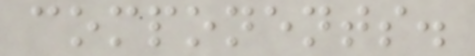components.
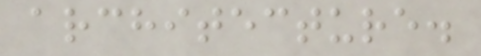architecture.
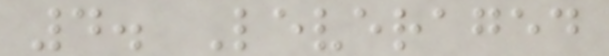4. Leveraged
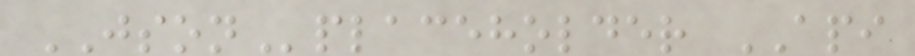JSONplaceholder API
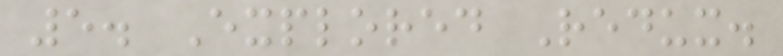5. Explored Redux.
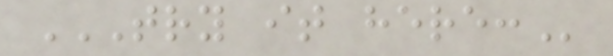TRY IT HERE:
